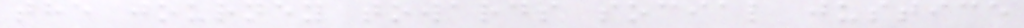the journey towards social justice
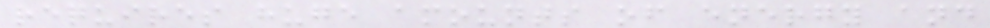requires huge amounts of energy and
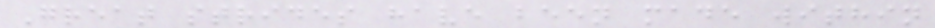Great strides have been made within
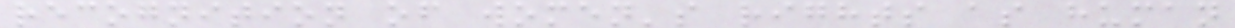recognition of women's rights as human
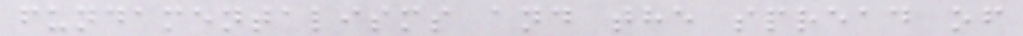fundamentalisms and the spread of
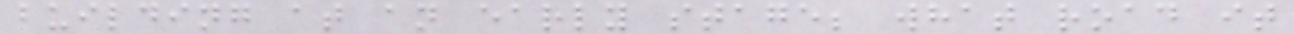building at an early stage; what road it
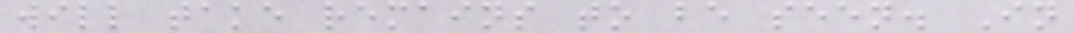will take remains to be seen. In
